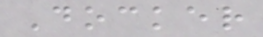Docker
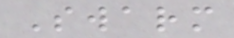Swarm
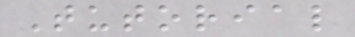Tutorial
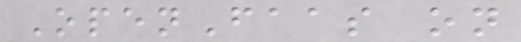OpenFaas on
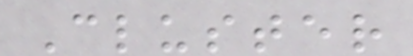Cluster
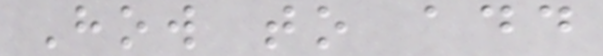How to add
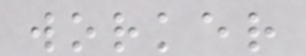worker
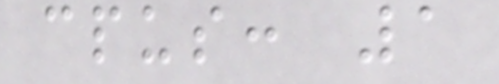cpus: 1
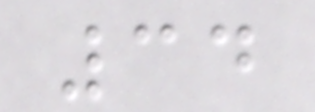34
